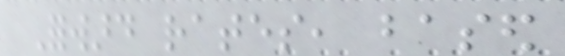Forward rates, based
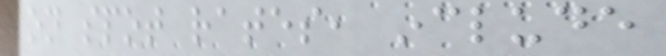on spot rates, include
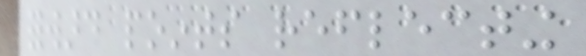forward points reflecting
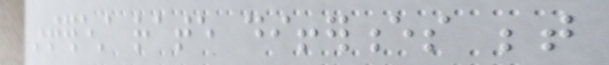interest rate differences between
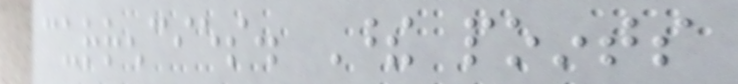currencies. These points
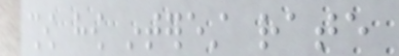show how interest rate
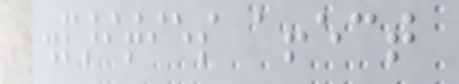disparities affect
